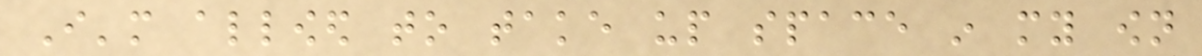I'm allowed to take up space in my own
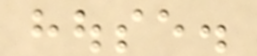house.
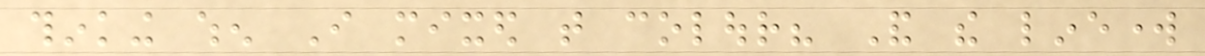thinking when I mixed that colour? And the linework
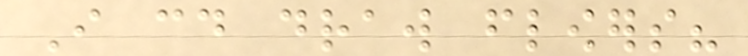I could draw flowers?
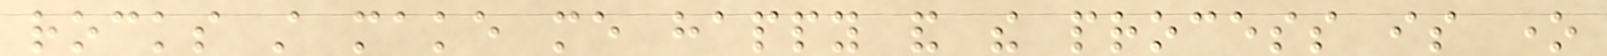rocks still make me happy and the process is one
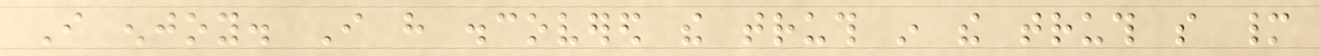I enjoy. I have discovered the truth in the truth so many
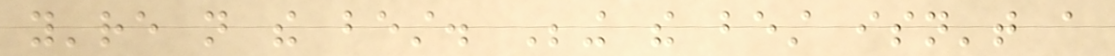you're not the best. Being the best isn't a
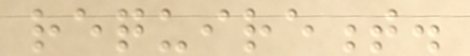requirement.
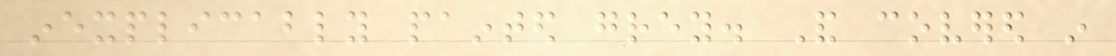inexplicably painted grey. And covered in
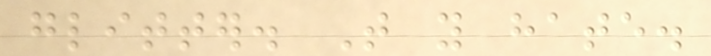glitter. That you hate.
